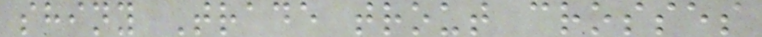shiny Trade trout crosses
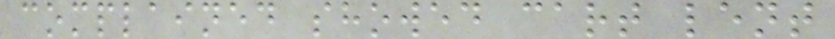complained showed cart lent
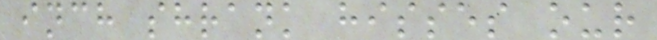inch shrank hisses our
